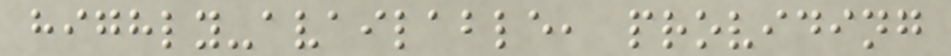highly-available, providing
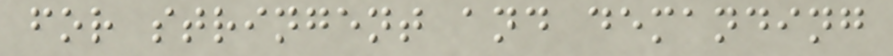for stringent and demanding
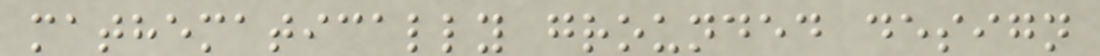mathematically grounded design
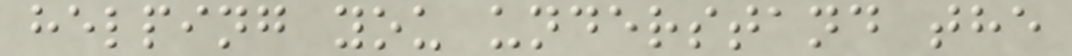helping you understand the
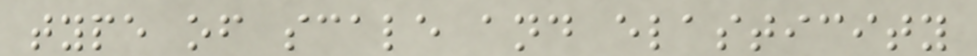type of scale and elasticity
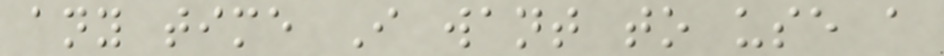any time I want to use a
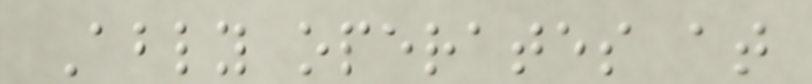Ably operates at
